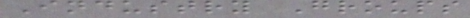Industry Groups
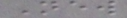New
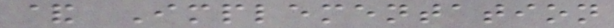& Implementation
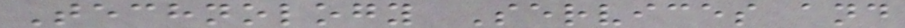Technology Services and
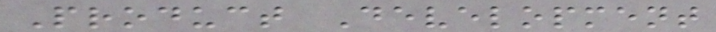Product Development
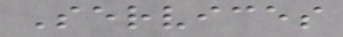Services
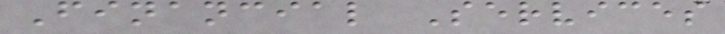Financial Services
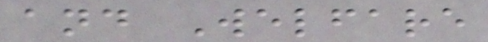and Welfare
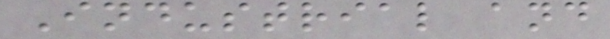Industrial and
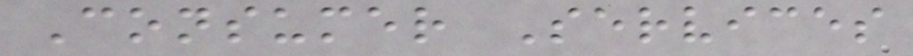Consumer Services
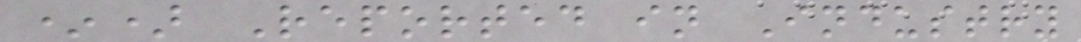*) Reported in Industry
